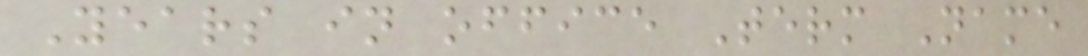Years in office Term Name
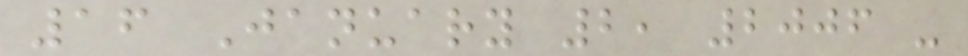16 January 2, 2006 -
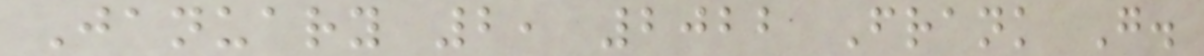January 2, 2022 Frank G.
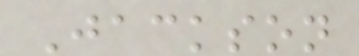Jackson
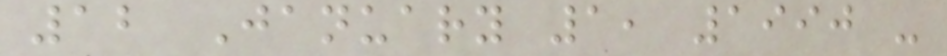12 January 1, 1990 -
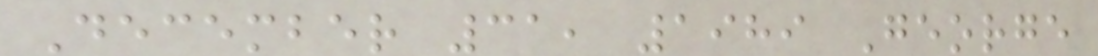December 31, 1989 George
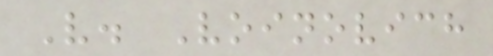V. Voinovich
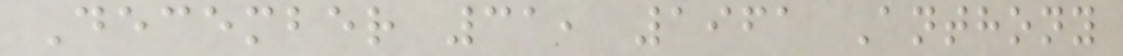December 31, 1961 Anthony
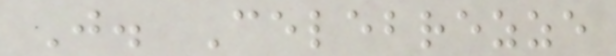J. Celebrezze
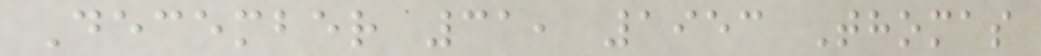December 31, 1953 Thomas
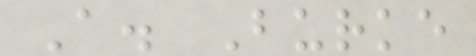A. Burke
